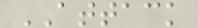ATTACK
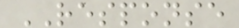RESPONSE
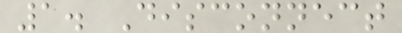1. Disconnect
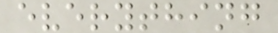everything
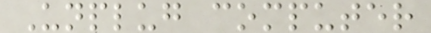Unplug computer
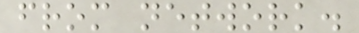from network.
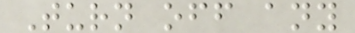Turn off any
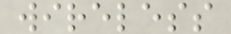wireless
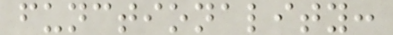functionality:
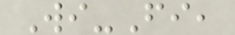Wi-Fi,
